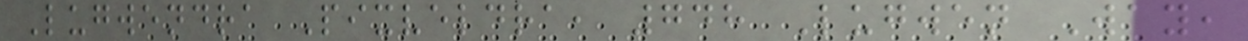Lugwendra Pixveldra, 748 Lugwen Way,
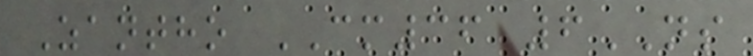Zantho CM36 6NS
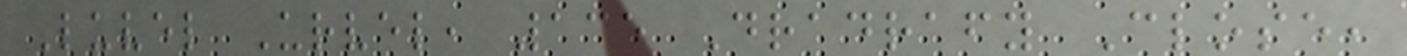Luvel Urvel, 135 Dradrafy Close,
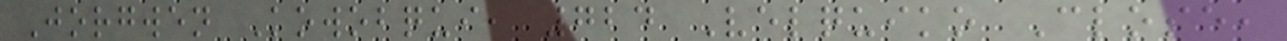Jorgwen Kowobqui, 724 Velquiko Close,
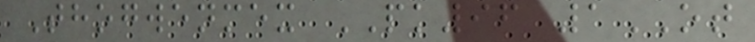Thogwenmex PK96 1OT
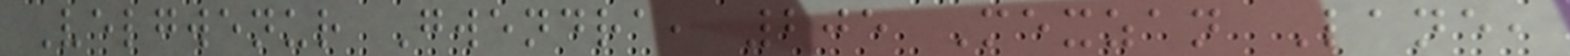Velgwenur Gwendra, 205 Mexzan Lane,
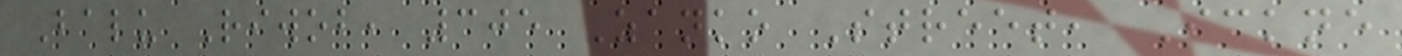Balu Riwob, 305 Zanko Street, Ickne
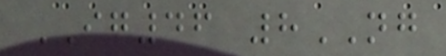IG46 8NG
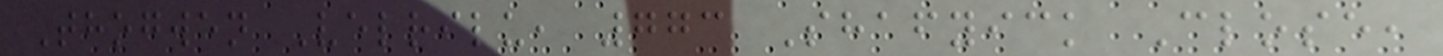Thogwen Velrilu, 773 Shafyick Close,
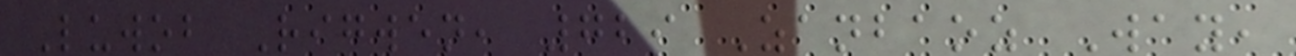Luwob Rigwen, 729 Zanbaoz Way,
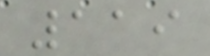119
